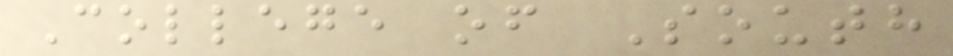College of South
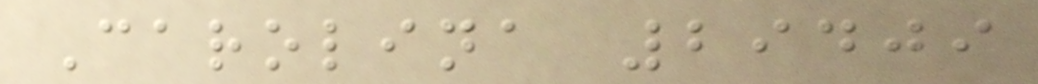Carolina 29409
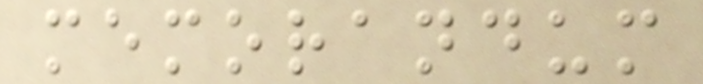memorandum
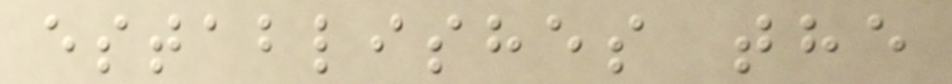establishes the
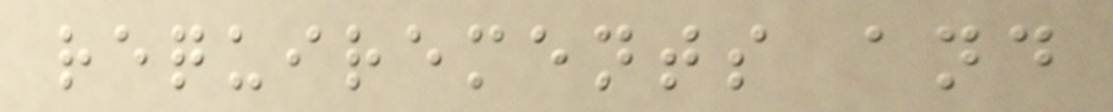requirements and
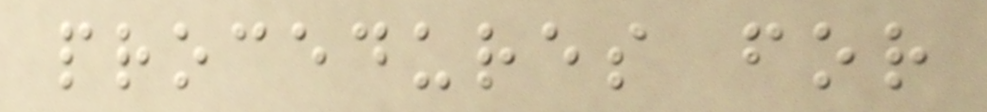procedures for
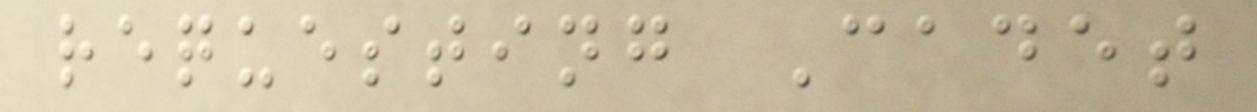requesting Cadet
